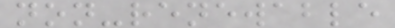non-renewable
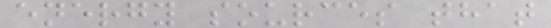energy sources that
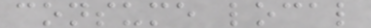consume local
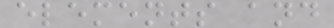elements and
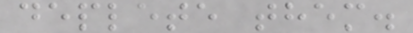deplete them.
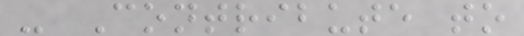- Contribute to
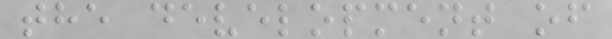the development of
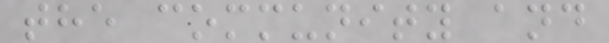the community and
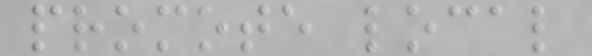promote local
